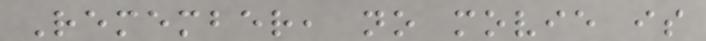Remember, no movie is
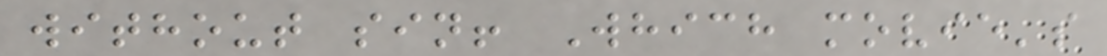without sin! Which movie's
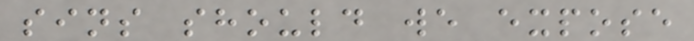sins should we expose
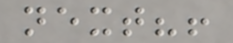next?!
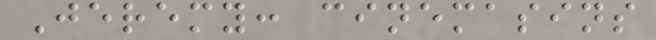Jeremy: cinemasins
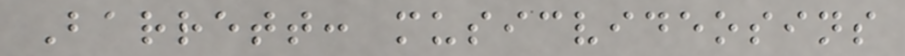Barrett: musicvideosins
